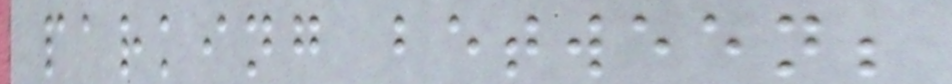parking between;
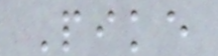Pike
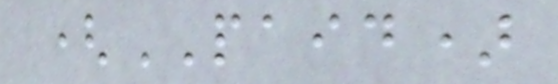(PAID)
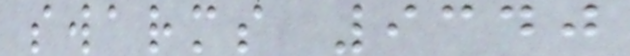swarms 9340
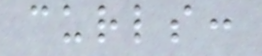curls:
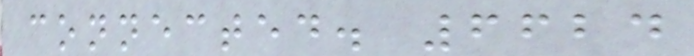connected. 6624
